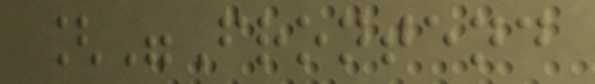["Frontend
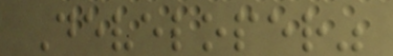Developer"
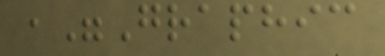,"Graphic
